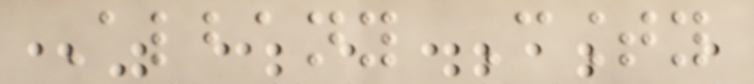Albany County
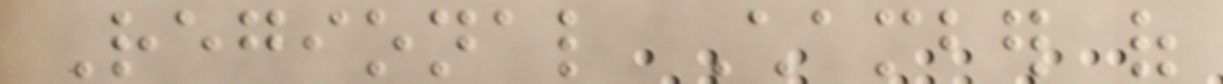Regional Chamber of
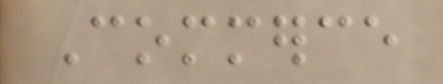Commerce
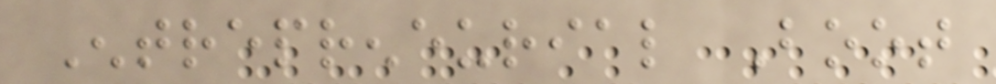Entrepreneurial Boot
